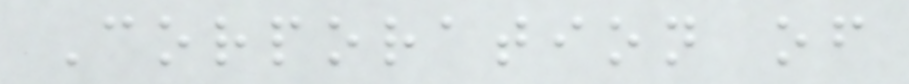Corporation of
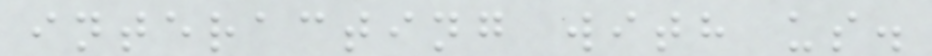interacting with us.
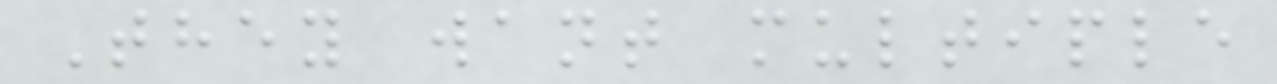They want multiple
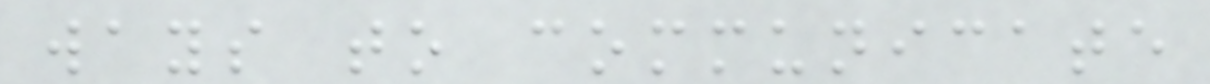ways to communicate
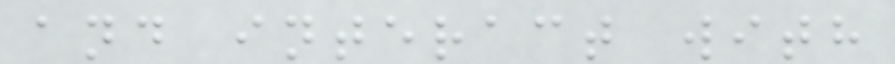and interact with
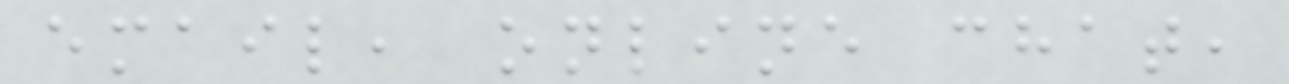email, online chat,
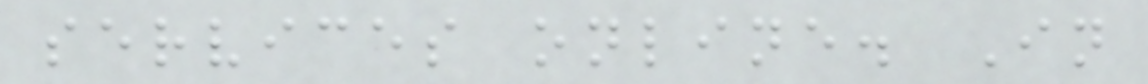services online. In
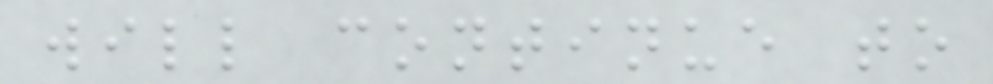will continue to
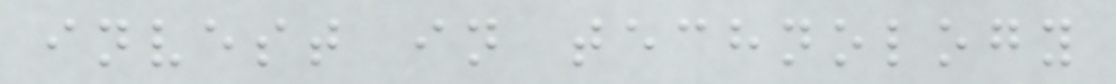invest in technology
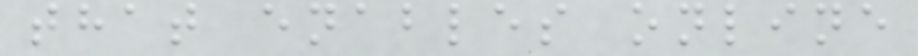that enables online
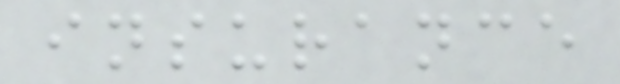insurance
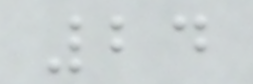24
